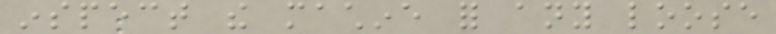inspect the machine for any loose
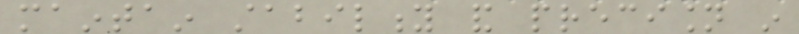maintain stability and precision in
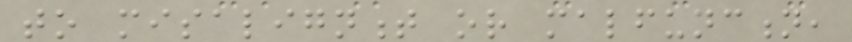to misalignment or malfunction,
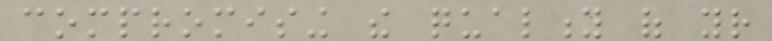compromising the quality of your
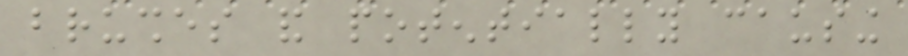brushes and potentially causing
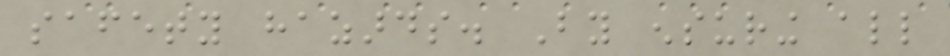safety hazards. By ensuring all
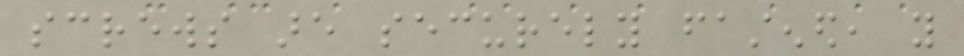screws are securely fastened, you
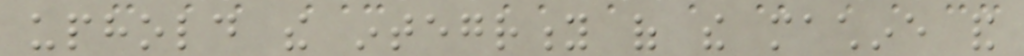uphold the integrity of the machine and
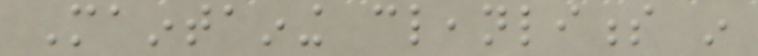Maintaining cleanliness in
